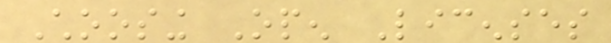Choosing Open Licenses
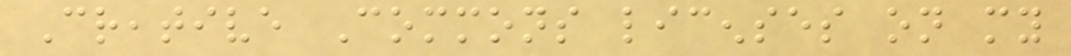Creative Commons licenses on my
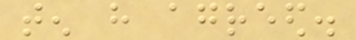ten have agreed.
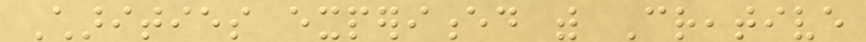Charities experienced with Creative
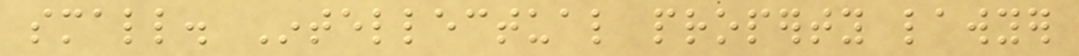small. Intellectual property lawyer
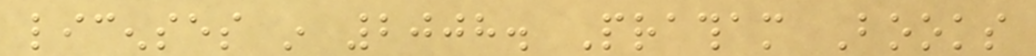licenses in 2008. Pratham Books
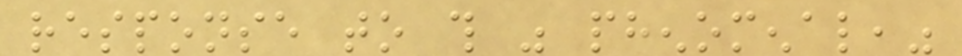response to this was phenomenal,"
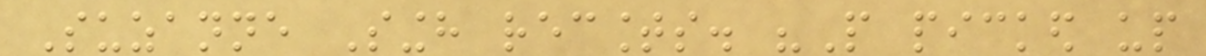Suzanne Singh recounts. "People picked up
